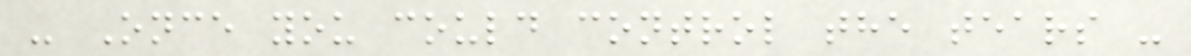- Once you could control the tears -
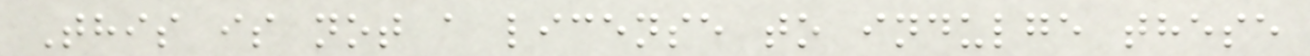This is not a license to indulge these
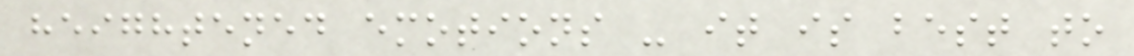heightened emotions - it is best to
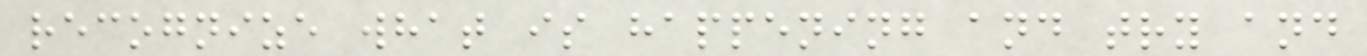recognize what is happening and try and
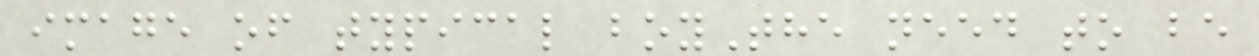image of typical boyThe need to be
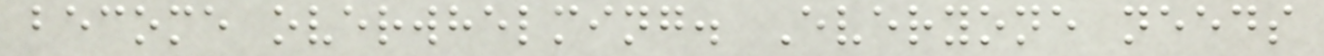become overwhelming. Everyone needs
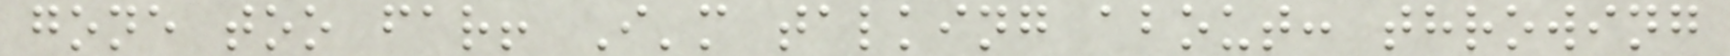gone too far! I'm talking about: throwing
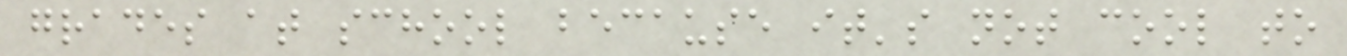grades at school because it's not cool to
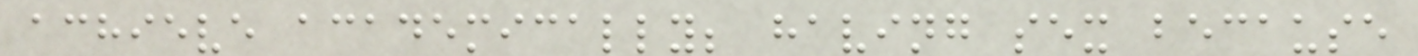achieve academically; having sex because
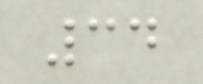34
